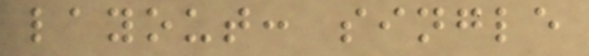layout: single
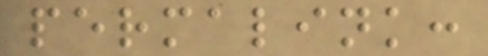permalink:
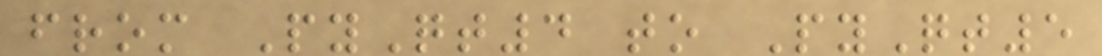from PyQt4 to PyQt5
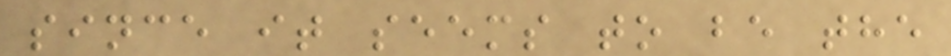since it seems to be the
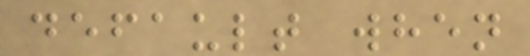default when
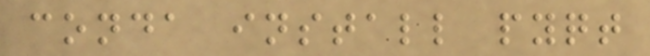conda install pyqt
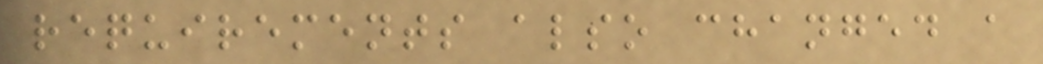requirements also changed a
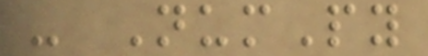- NumPy
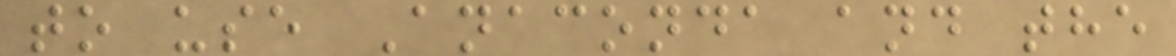to use Anaconda and the
